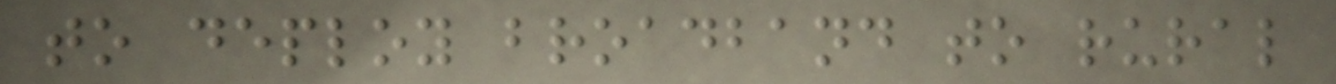to deploy broadband to rural
